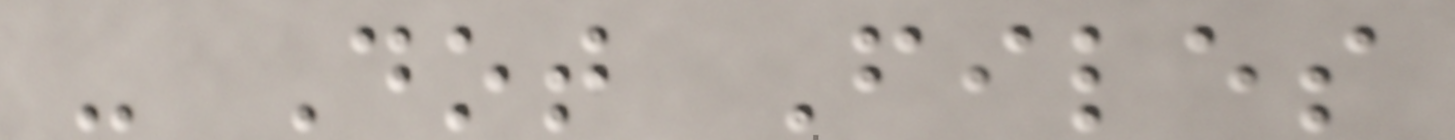- Dot Files
